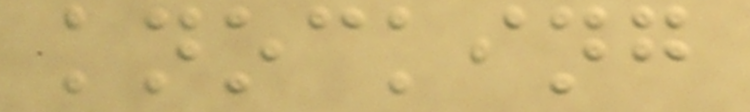knocking
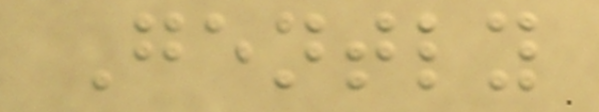Gently
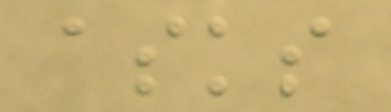asks
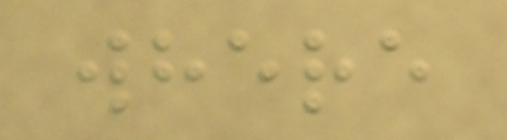where
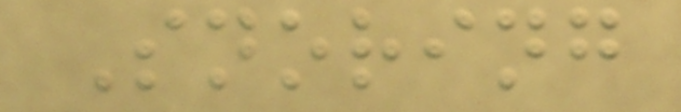Snoring
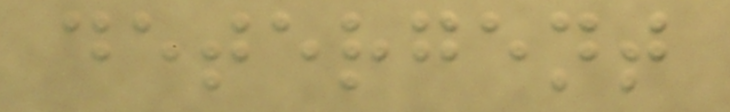detergent
